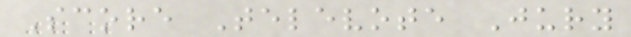Score Televote Jury
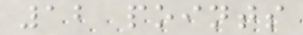12 points
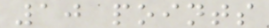10 points
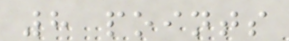8 points
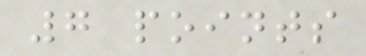7 points
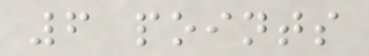6 points
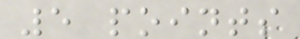5 points
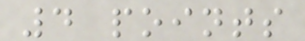4 points
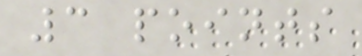3 points
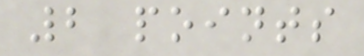2 points
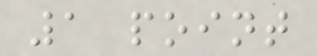1 point
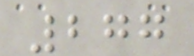277
